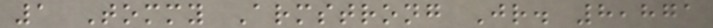1 Tommy Armstrong Jr. 8,871
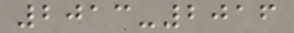2013-2016
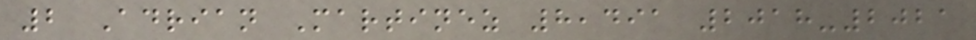2 Adrian Martinez 8,491 2018-2021
